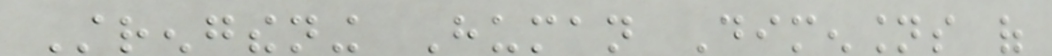Strengthening Human Dimensions of
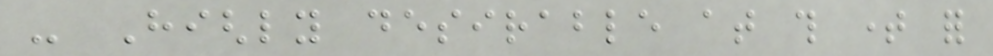- Highly desirable at this time for
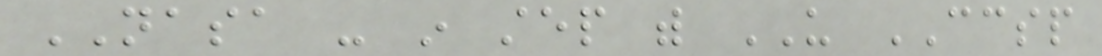NASA - in step with US CCSP
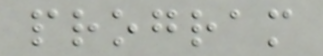program
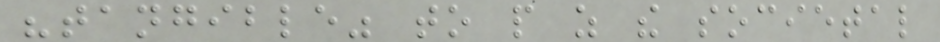"tangible" to people as the societal
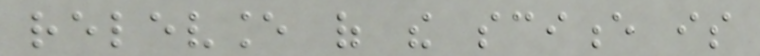relevance of the science is
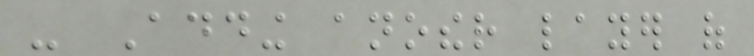- Adding another layer of
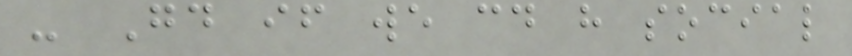- Good if we could have social
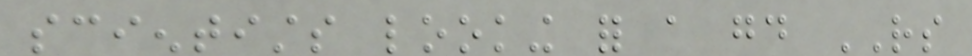scientists looking for a good RS
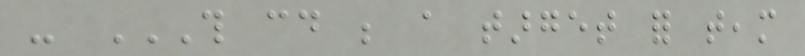- THIS COULD BE A TARGET FOR TEAM
